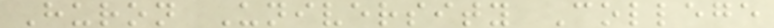Huron University College
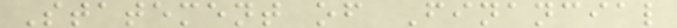Statement of Financial
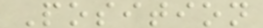Position
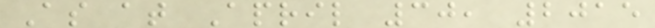As at April 30, 2015
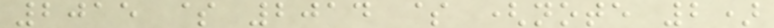2015 $ 2014 $ (note 2)
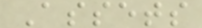Assets
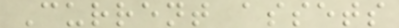Current assets
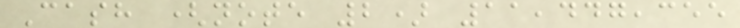Cash (note 2) 11,447,355
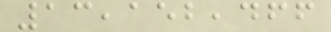13,152,466
